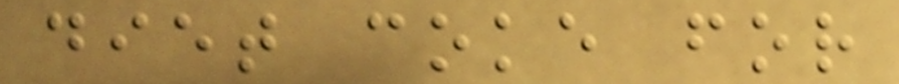diet coke for
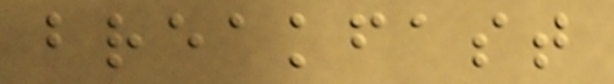breakfast
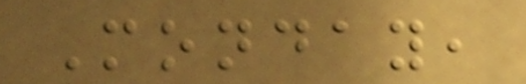Monday,
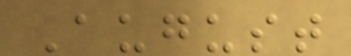August
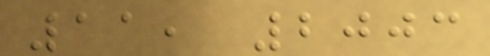11, 2003
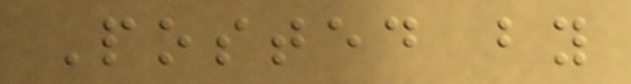Posted by
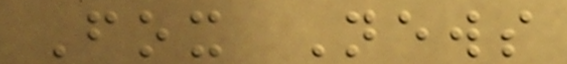Fox News
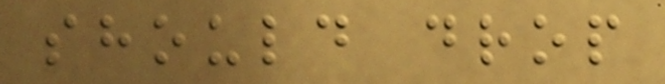should drop
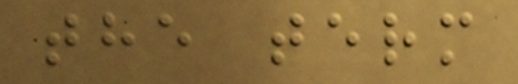the term
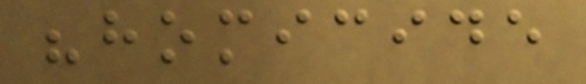"homicide
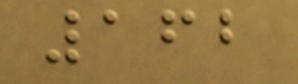162
